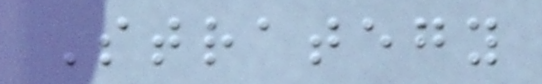Strategy
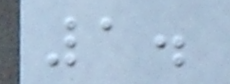1.
